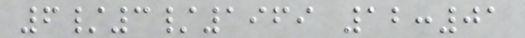6/3/1969 12:01
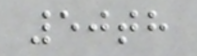50th
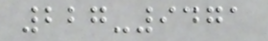227-9471
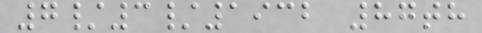7/3/1932 87th
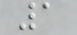1
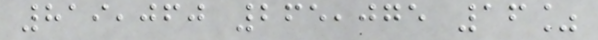819,060 265,075 16%
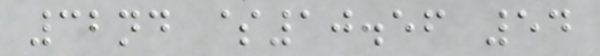32nd $10.56 54
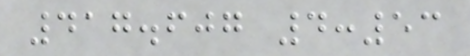417.607 4:53
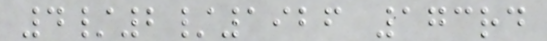4/2/1926 173rd
